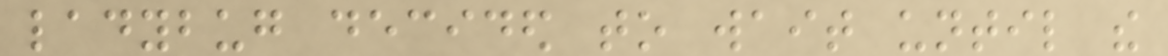ladybug decided to wait until the
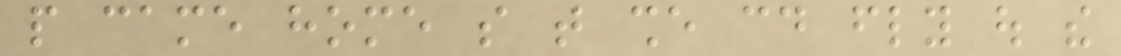people came home so that she could fly out the
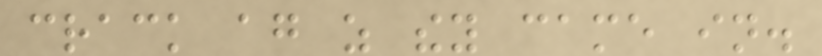crack again as they came in.
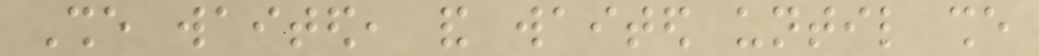She waited, and waited until she
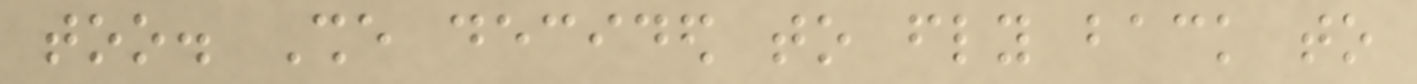too. She decided to fly back to
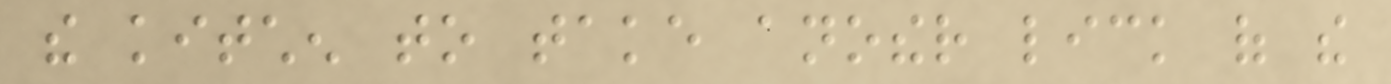the kitchen to take another lick of the
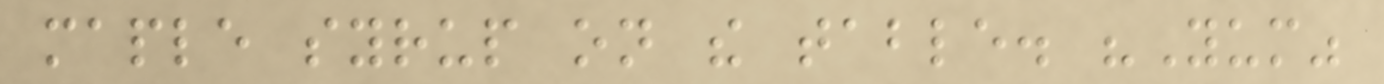maple syrup on the table. "Yum"
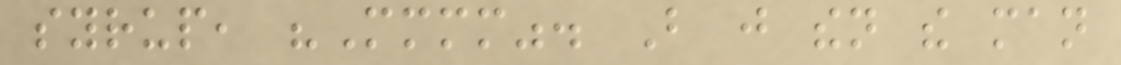syrup, "Mmmm". But just then the man
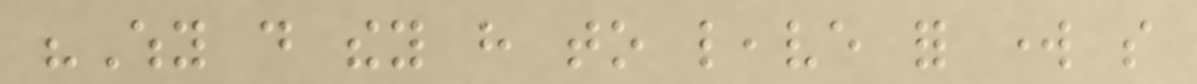"Why do they have to leave for work so
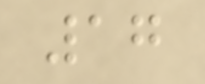17
